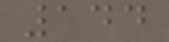144
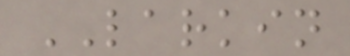LARKIN
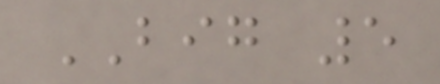BIG 5
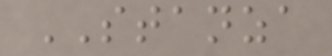STANZA
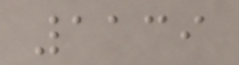1139
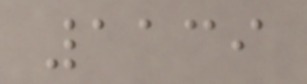1139
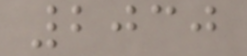2030
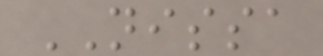NISSA
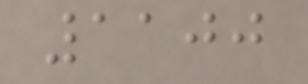1100
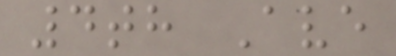4th Ave
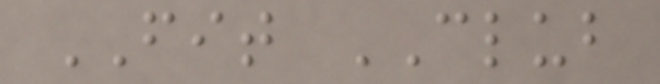FIT CLUB
